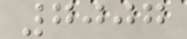7007
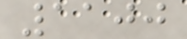1100
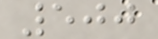500
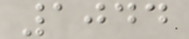1044
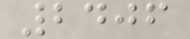2406
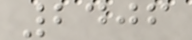2406
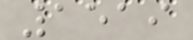1519
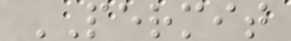PERMIT
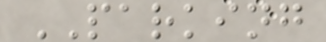PARKING
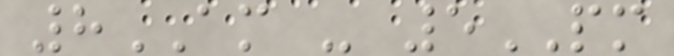8AM - 5PM
